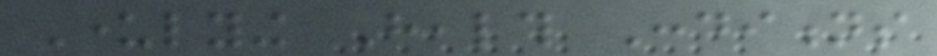Underlying Health Conditions
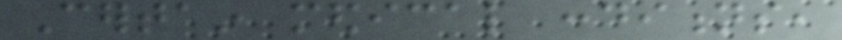Certain medical conditions,
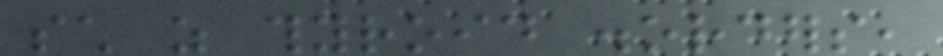such as thyroid disorders,
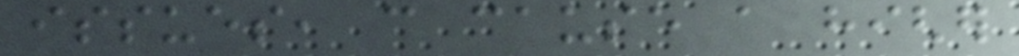issues, can cause a higher
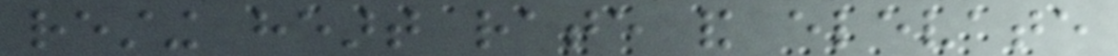resting heart rate and elevate
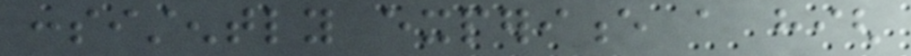consistently experience a high
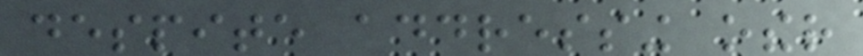despite addressing other
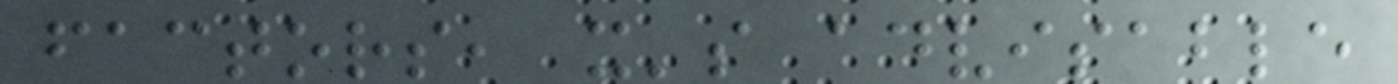factors, it's advisable
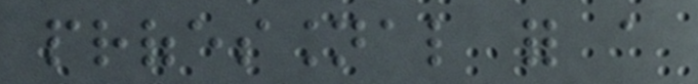professional for a
